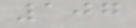107
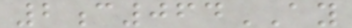2c064AY
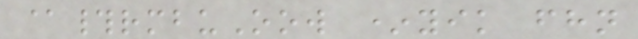@#rmbuOow *yik fhn
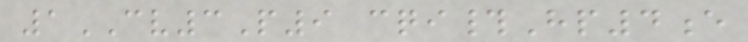1CV3P9 cqi#Hp4e
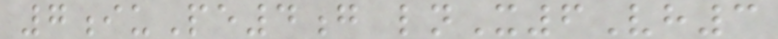7iuPe4g lnX6Vh3
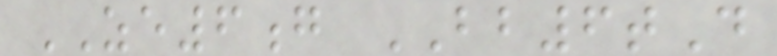ZE6g BB6tD
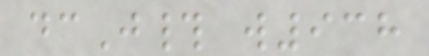dcJ# w938
